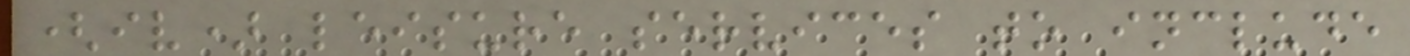(iv) leisure services to include
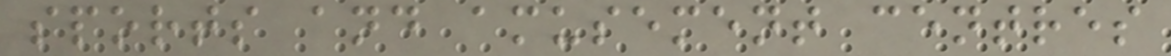sports and amusement centres
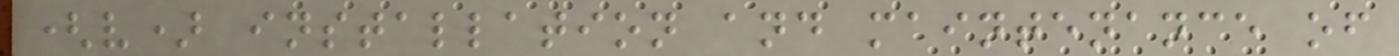(v) installation and maintenance of
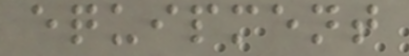equipment
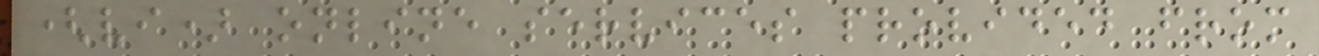(vi) online services provided from
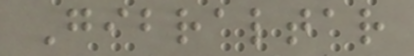Gibraltar
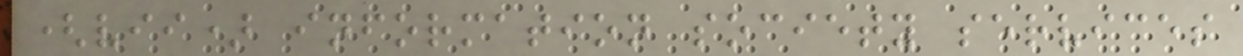(vii) information society services
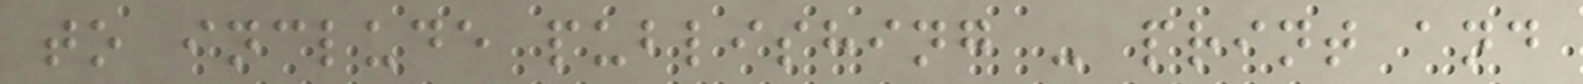to include publishing - print and
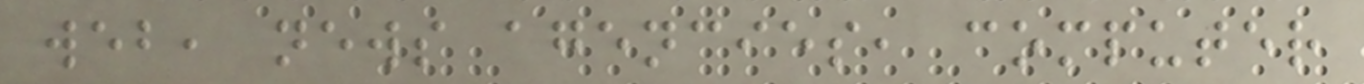web, news agencies, computer
